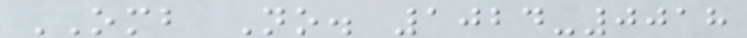OMB No. 1024-0018
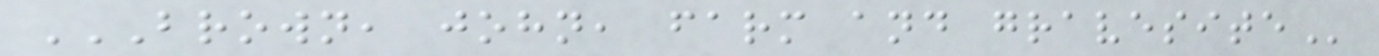BROWN, JOHN, FARM AND GRAVESITE
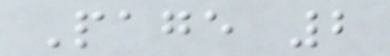Page 2
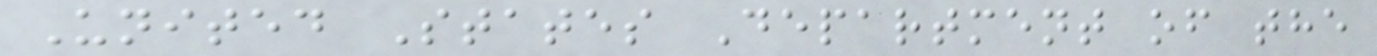United States Department of the
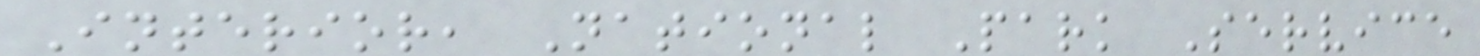Interior, National Park Service
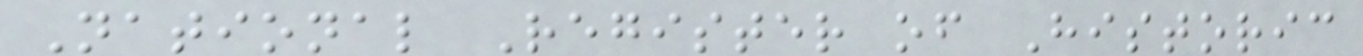National Register of Historic
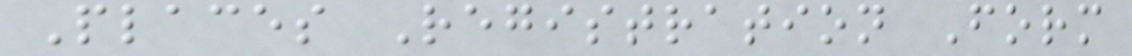Places Registration Form
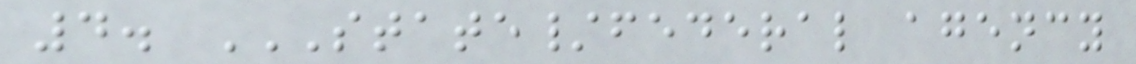4. STATE/FEDERAL AGENCY
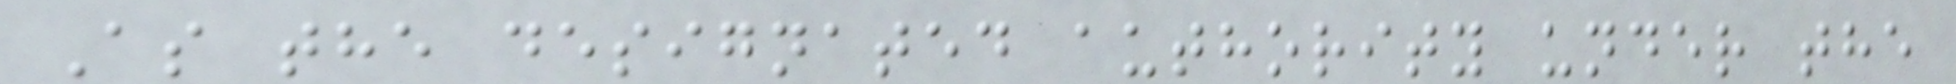As the designated authority under the
